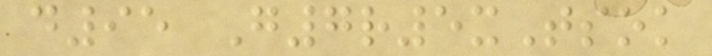d95 G7r5xTsok
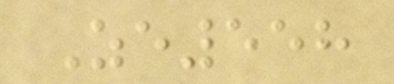Ze558
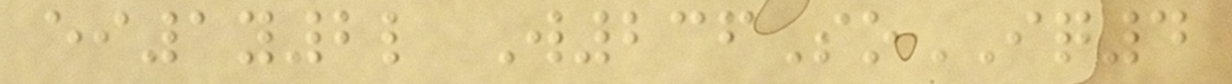ei1y2l W236SoIQ4
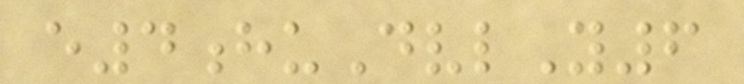e4huDvlY6
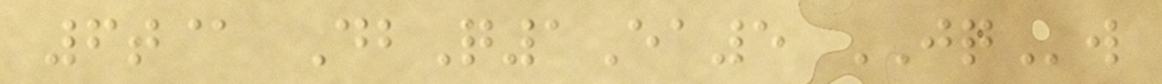6t@ DbQ1Ea5 JQw
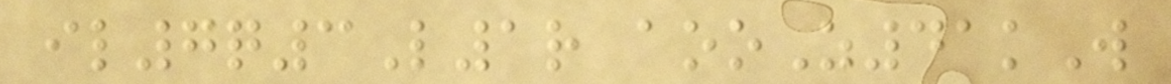il7q3L1r aooZ41kW
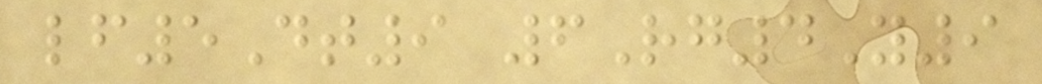lf5Dt9 6Rg4Y9
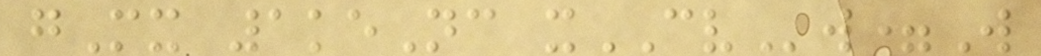gMx 1keNc xCVw=W
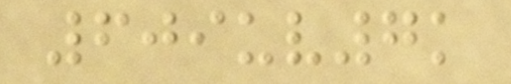609uv7k
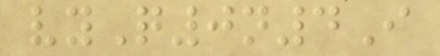vyQ0n4I
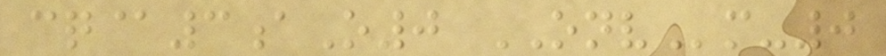cq@3aO0 ONVm-0
